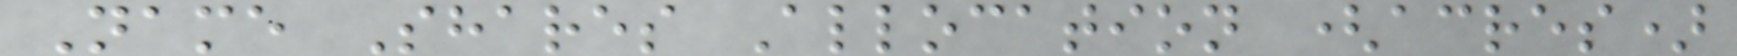Name Shares Allocation (acres)
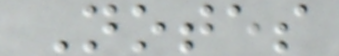Notes
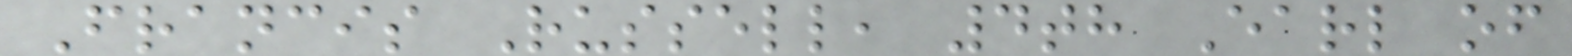Francis Russell, 4th Earl of
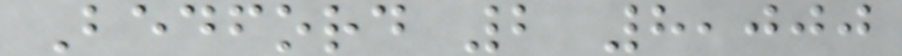Bedford 2 8,000
